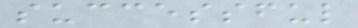successful
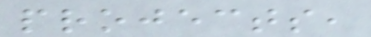projects,
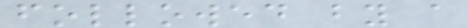followed by a
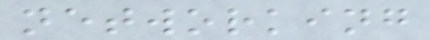networking
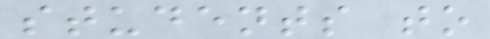students to
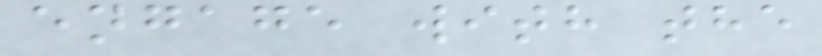engage with the
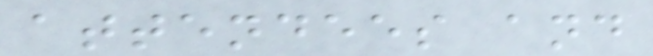attendees and
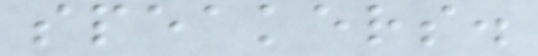speakers.
